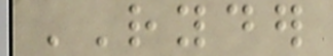RYDER
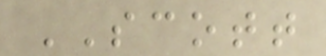SCOTT
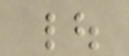|
